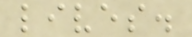lives.
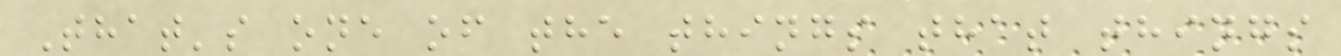That's one of the things that things
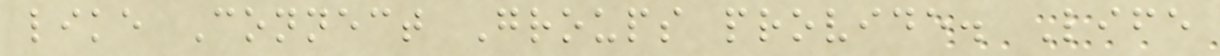like Connect Groups provide. Life
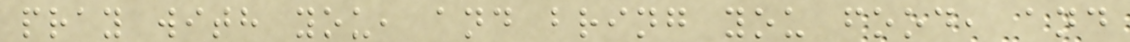pray with you, and bring you food, and
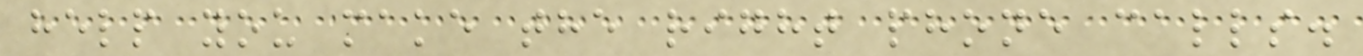help you make the right phone calls.
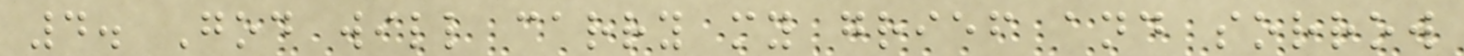4. God will carry my grief and sorrow
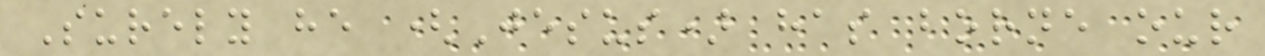Surely he (Jesus) has borne our
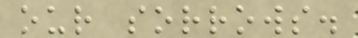our sorrows.
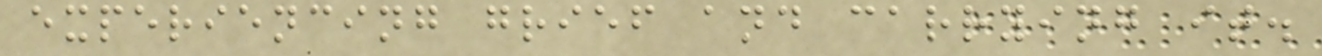experiencing grief and carrying it.
